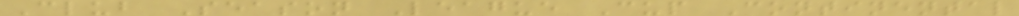Club Season League Cup Continental
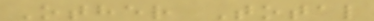Other Total
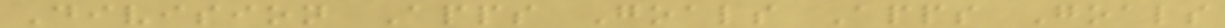Division Apps Goals Apps Goals
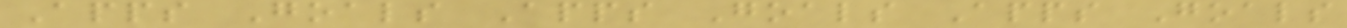Apps Goals Apps Goals Apps Goals
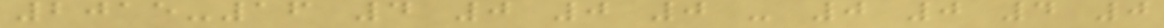2015-16 4 0 0 0 - 0 0 4 0
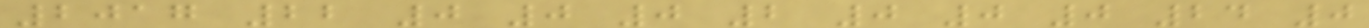2017 22 0 0 0 2 0 0 0 24 0
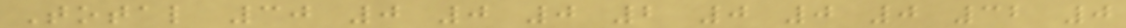Total 30 0 0 0 2 0 0 0 32 0
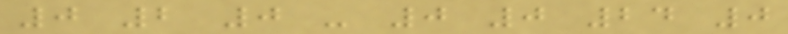0 2 0 - 0 0 24 0
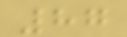87
